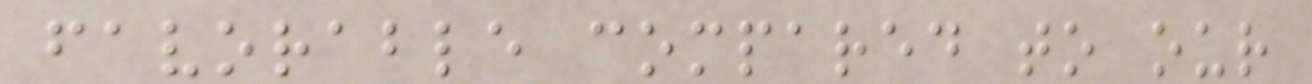favorable compared to our
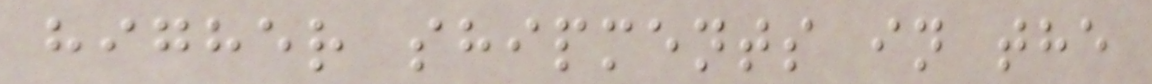higher shipments in the
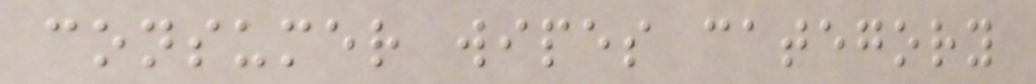consumer wipes category
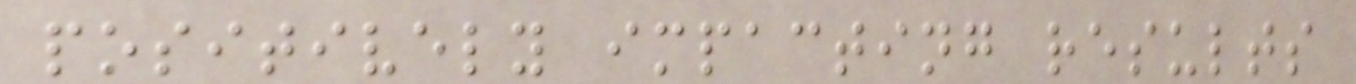positively impacting results
